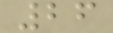26
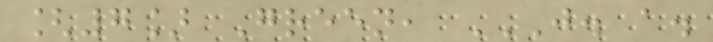[7] Green, J. A.
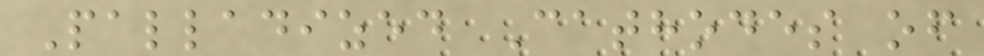Palladized Cathodes of
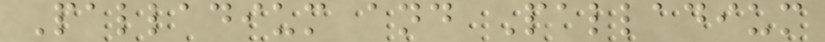Palladium and Palladium
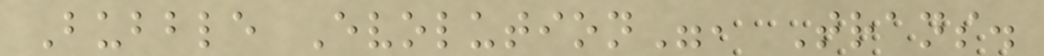Bubble Evolution", Trans.
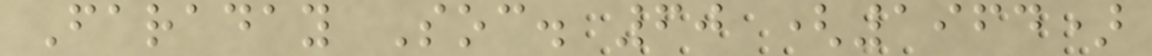Faraday Soc. 60 (1964)
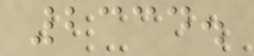2334.
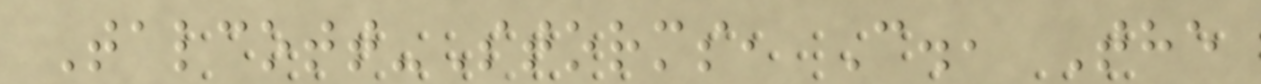Talcott-Storms, C., The
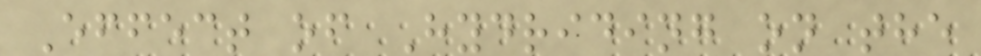Effect of Hydriding on the
